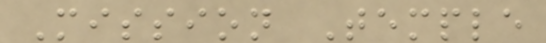Mission Temple
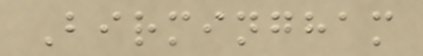Birmingham
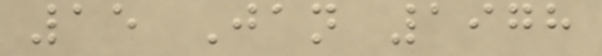15 Jan 1978
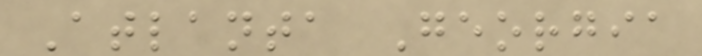Atlanta Georgia
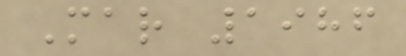Mar 1986
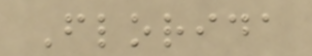Florida
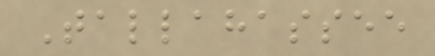Tallahassee
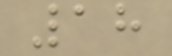18
